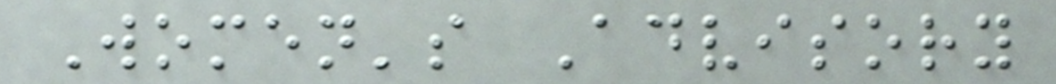Women's Advisory
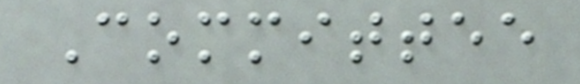Committee
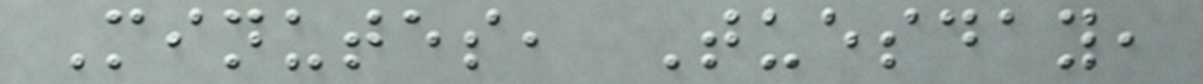Minutes, Tuesday,
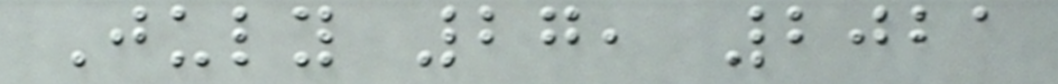July 27, 2021
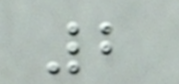2
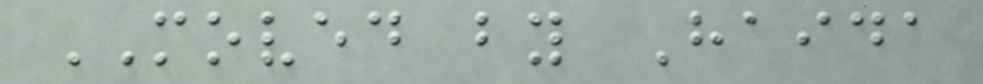MOVED by Haida
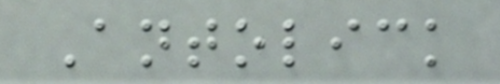Antolick
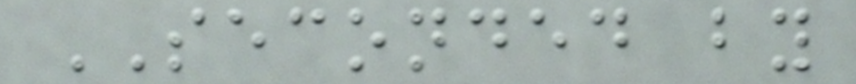SECONDED by
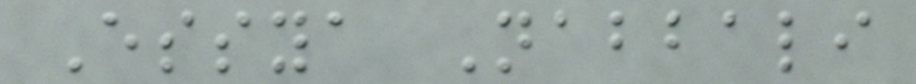Essya Nabbali
